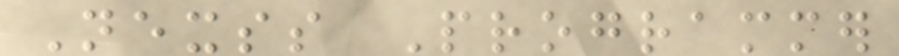Nexss Programmer
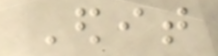Edit
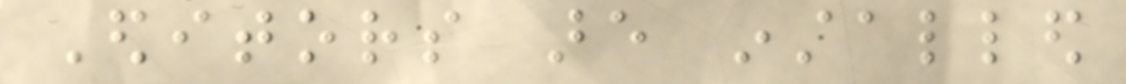Editors are installed
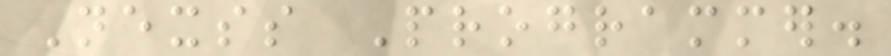Nexss Programmer.
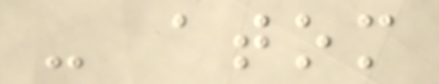- atom
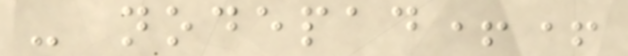- nodepad++
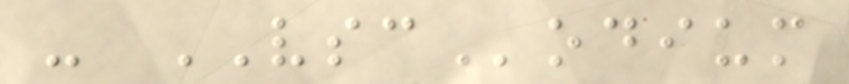- VSCodium
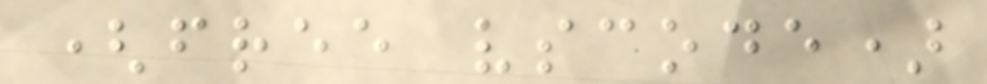(free vscode)
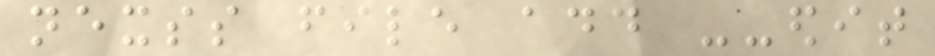nexss file add --edit
